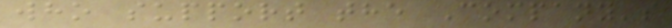who support the Company's
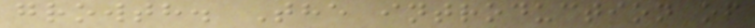growth. The introduction of
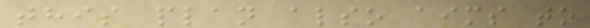this plan also aims to
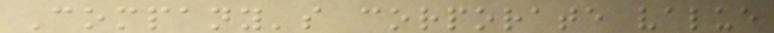Company's corporate value
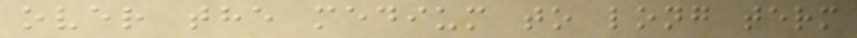over the medium to long term
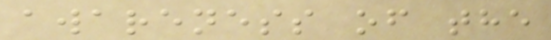awareness of the
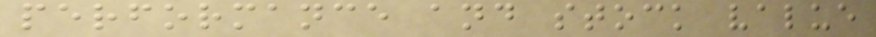performance and stock value
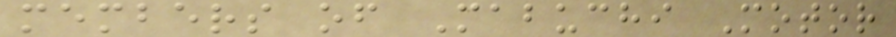members of Mabuchi Motor
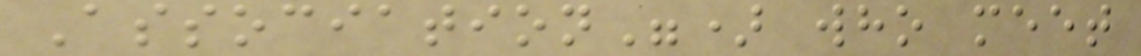Association") who meet
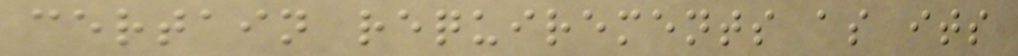certain requirements as its
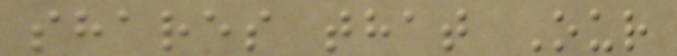shares that Our
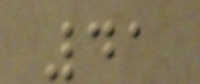41
